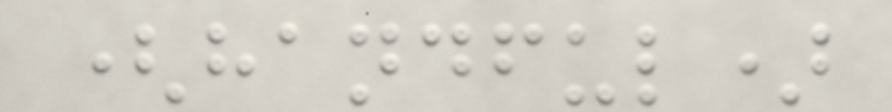(handful)
